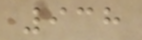938
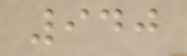940
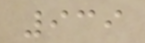939
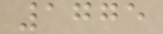1775
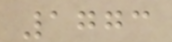1773
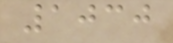1030
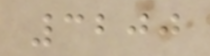3200
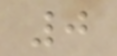0
